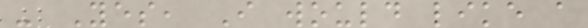- Yes, I would like a
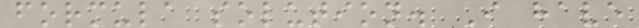formula solution. I have
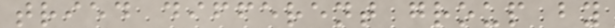tried different group by
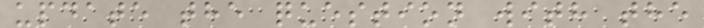update the question with the
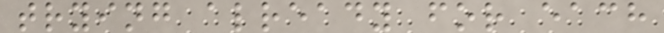trying already for each
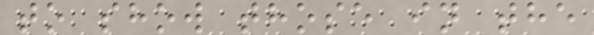to show those in the
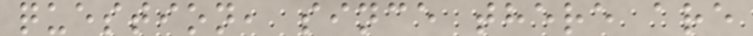question, since there are
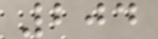204
